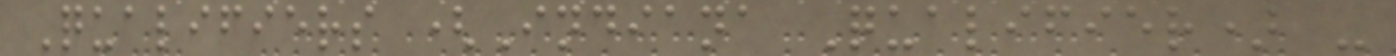Qualifiers (Indiana Qualifier) -
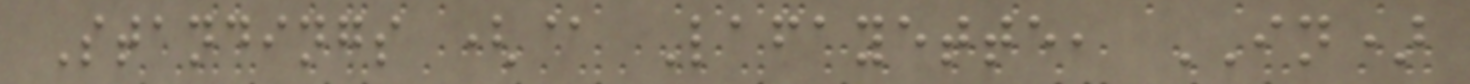Standings (@ Lafayette, IN)
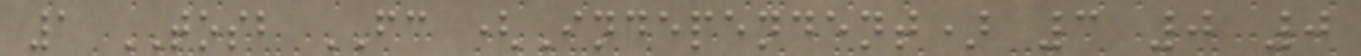1 TOSB FC (Independent) 3 0 0
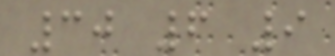30 6 9
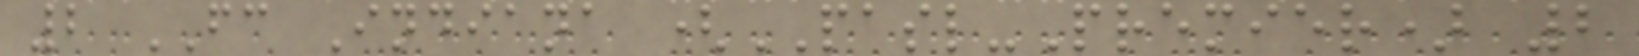2 FC Indiana (PASL-Premier) 2
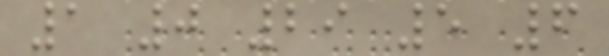1 0 29 5 6
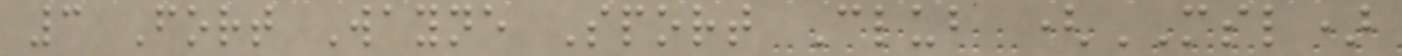3 Fort Wayne Sport Club (MSL)
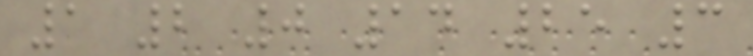1 2 0 14 25 3
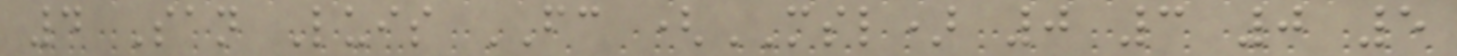4 San Luis FC (MSL) 0 3 0 5
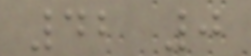42 0
